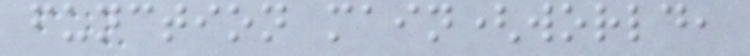function main(world,
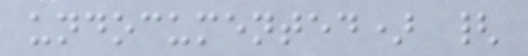undocumented) {
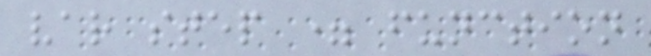var step = function
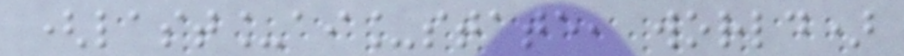(last_ai_state, world)
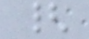{
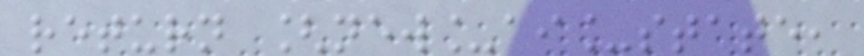return [new_ai_state,
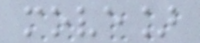move]
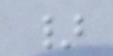}
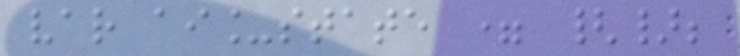var ai_state = {};
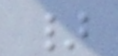}
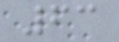63
